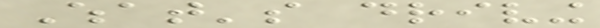What's driving
